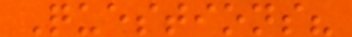Questions?
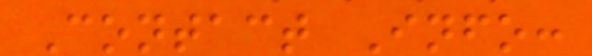Contact Info:
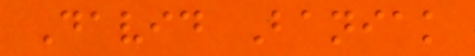David Baniak
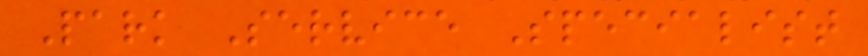Park Service Specialist
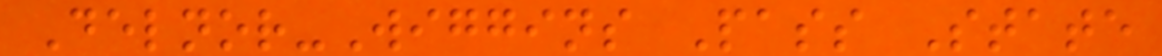Delnor-Wiggins Pass State
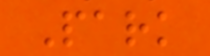Park
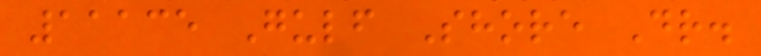11135 Gulf Shore Dr.
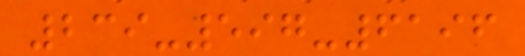239-597-6196
